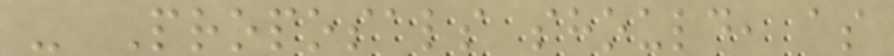- Proposals should, as
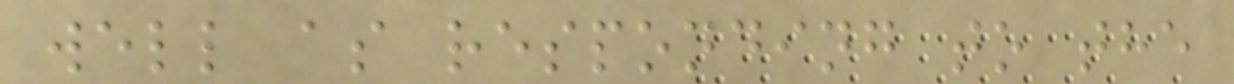well as responding to the
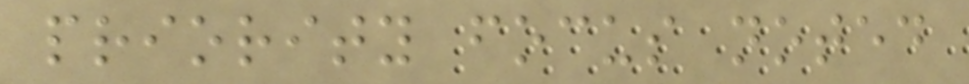priority focus noted
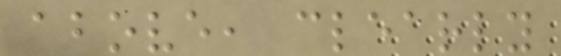above, clearly
